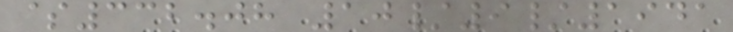$332.08 10/9/1941
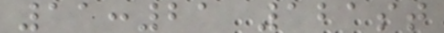11:21 121st
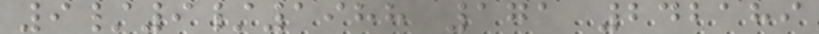9/9/1988 171 242189
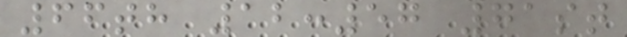66th 12:57 71st
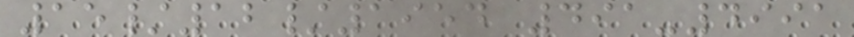15/12/1954 491-4991
